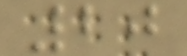20
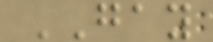GAY
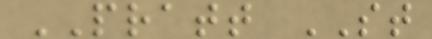PRATT ST
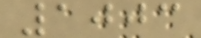1003
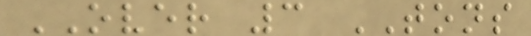OVER 3 TONS
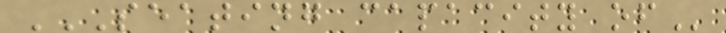SEATING CAPACITY OF
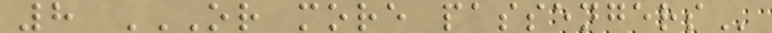8 OR MORE PASSENGERS
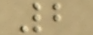2
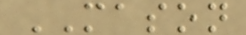MASON
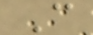C
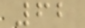62
